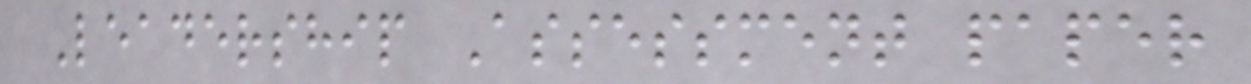Leadership Assessment paper
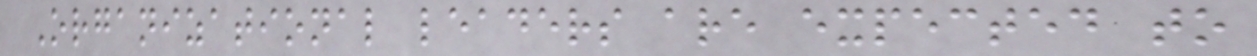Organizational leaders are expected to
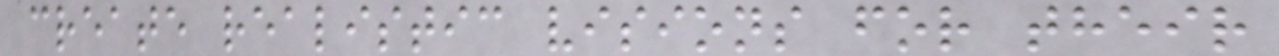create realistic visions for their
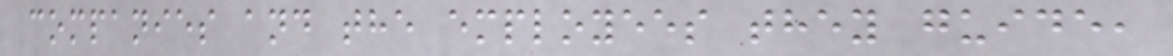companies and the employees they guide,
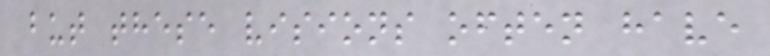but these visions often have
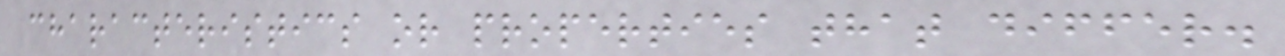characteristics or properties that differ.
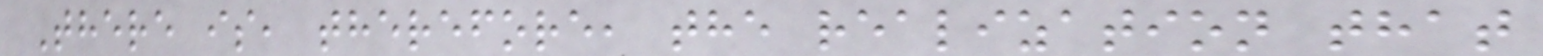There is, therefore, the realization that
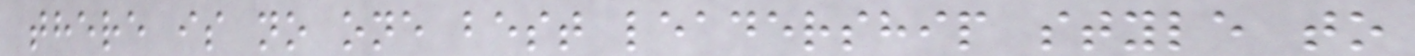there is no one best leadership style to
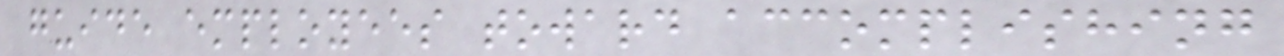guide employees toward accomplishing
